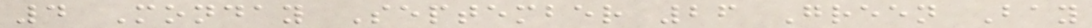4 Monday September 26 Green Bay
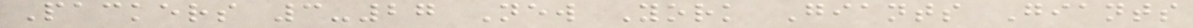Packers 3-27 New York Giants Giants
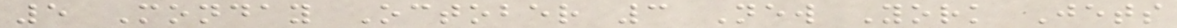5 Monday October 3 New York Jets
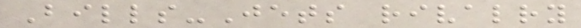Bills-Jets rivalry
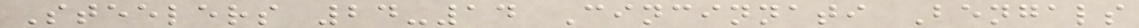Steelers 24-14 Cincinnati Bengals
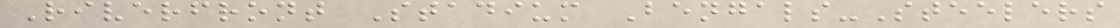Riverfront Stadium Bengals-Steelers
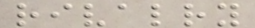rivalry
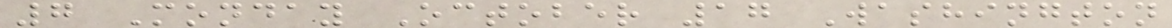7 Monday October 17 Washington
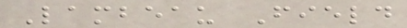Lambeau Field
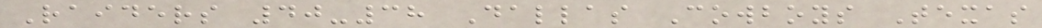Raiders 40-38 Dallas Cowboys Texas
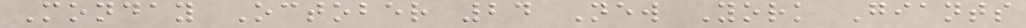Monday October 24 New York Giants
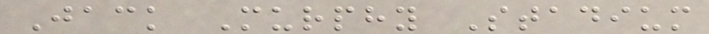Jack Murphy Stadium
